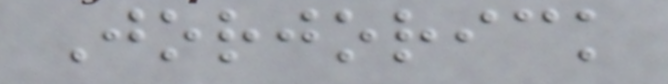Jorjorick
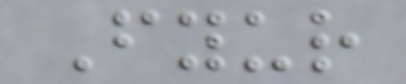Fyur
